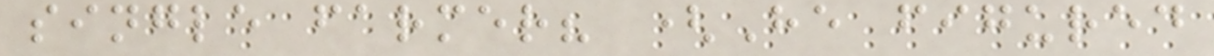single farmer? (He figured
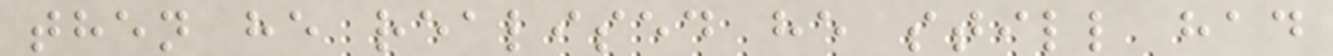then he realised he still had
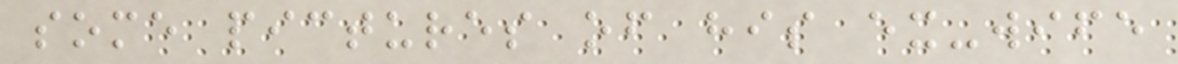some pictures of his ex-wife
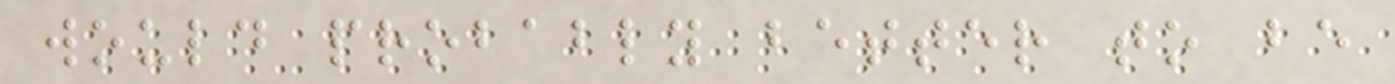would probably better to be
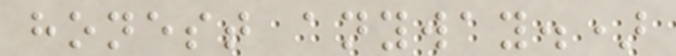honest anyway.)
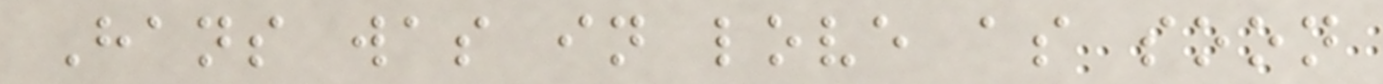Hans was in love as soon
